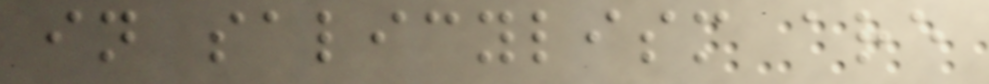in salicylism are
